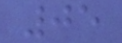05
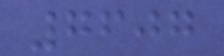7607
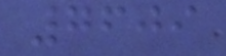7609
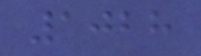1028
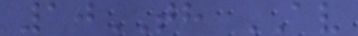10TH AV
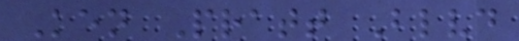Ken Pratt Blvd
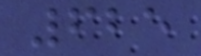625
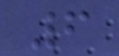6
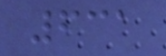631
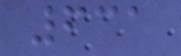631
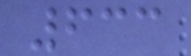633
